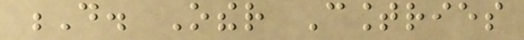D. Other Countries
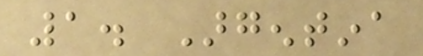1. Argentina
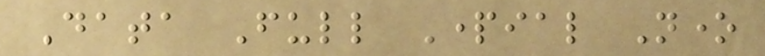Data Full Partial None
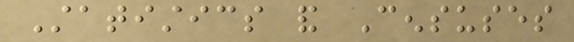Statistics and Censuses
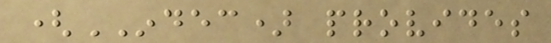(INDEC) provides
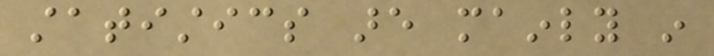statistics are mainly in
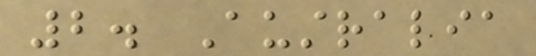2. Australia
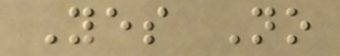Yes No
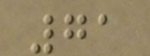71
